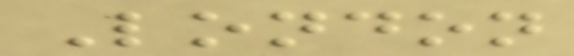London
